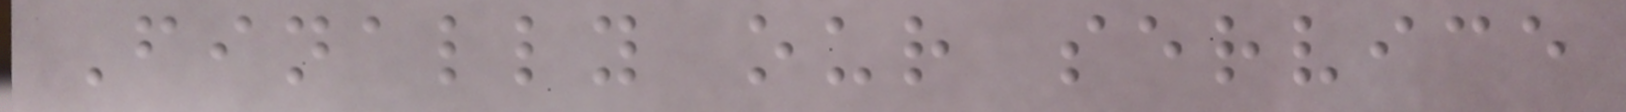Finally our service
